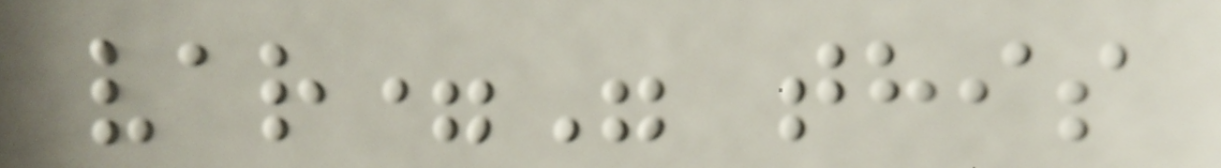var=" this
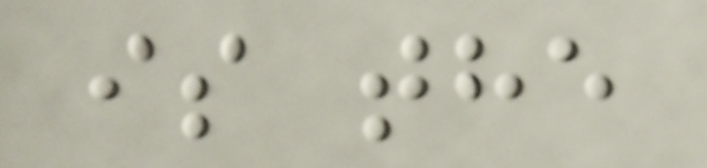is the
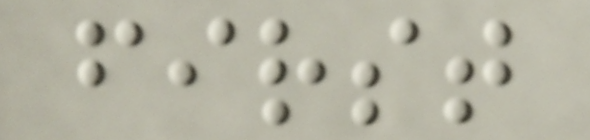first
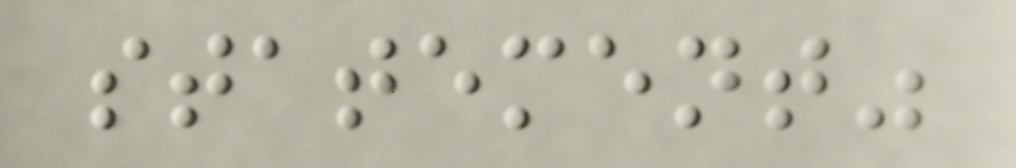statement"
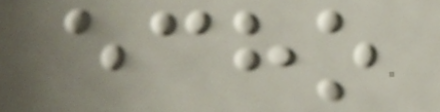echo
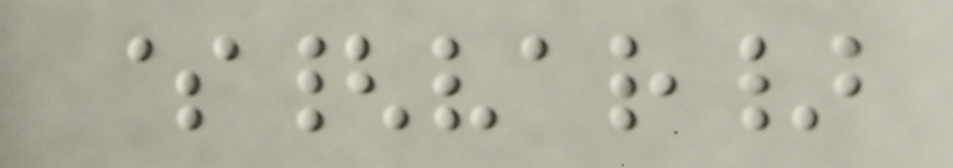${var}
